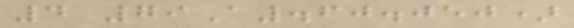4 79A.60.050)
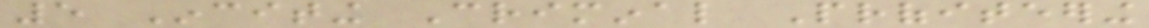5 Inciting Criminal Profiteering
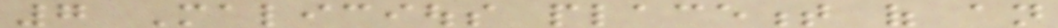7 Malicious placement of an
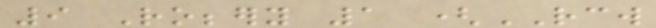9 Robbery 1 (RCW
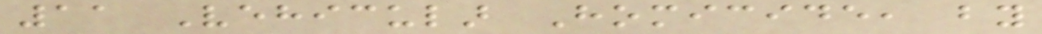11 Vehicular Homicide, by
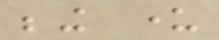being under
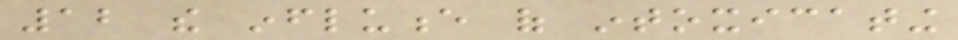12 the influence of intoxicating
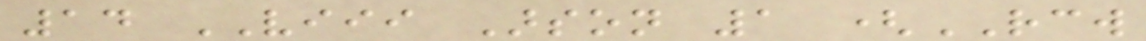14 VIII Arson 1 (RCW
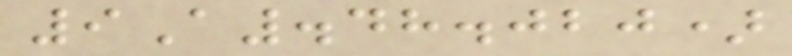9A.48.020)
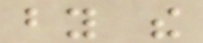by the
